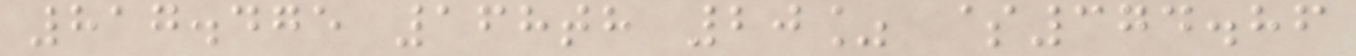817.475 168th 20% $374.86
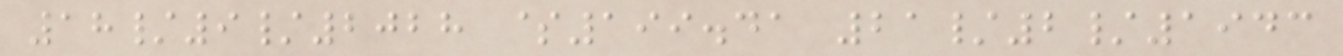18/9/2028 $199.41 21/2/1943
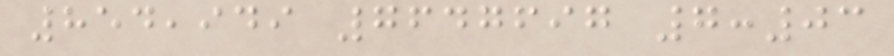854,949 7647697 7:03
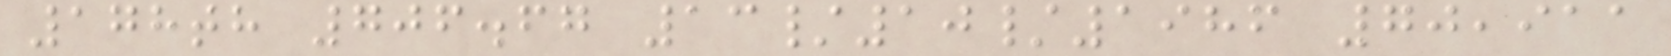178th 706.67 13/10/1986 70,911
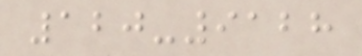120-9128
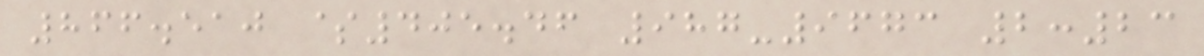866.510 $405.46 987-9673 2:23
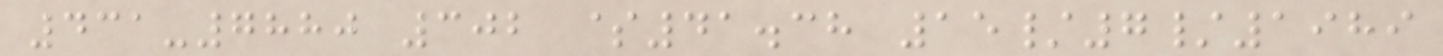431-7880 302 $41.38 15/7/1989
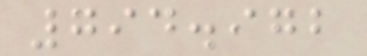794.972
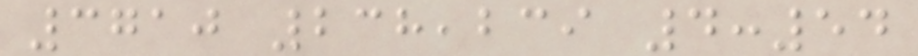3710 238,239 4:54
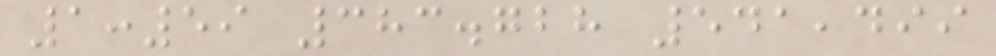1:59 383.728 541,499
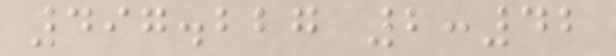497.227 2:42
